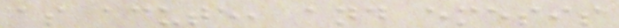as acute, and emesis
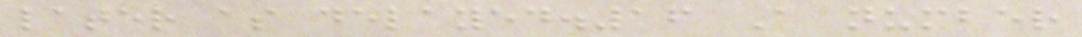later as delayed.16 A number
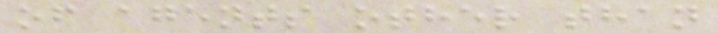of agents other than
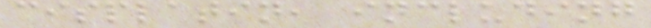cisplatin, including
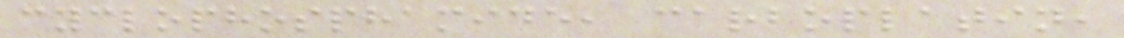cyclophosphamide, carboplatin,
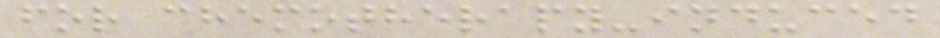for chemotherapy-induced
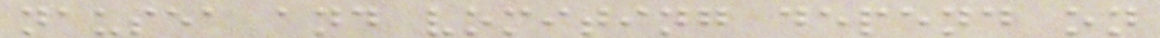nausea and vomiting depend on
